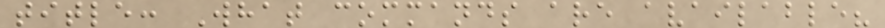title: What commands are available?
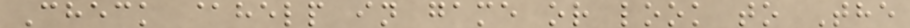Check @help in game or look to The
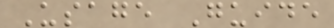Usage Guide
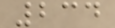234
